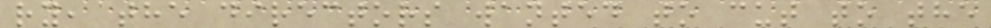ry, the directors wanted to cut to the
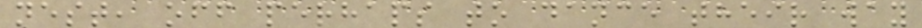nest, off perhaps to dance their way
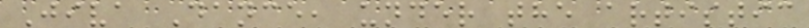Jiva Dance, under the artistic
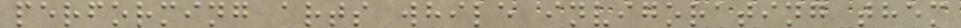performing arts while invigorating them
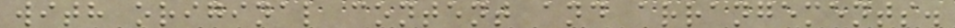with original content and arrangements.
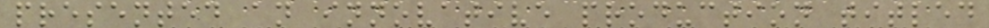presented an innovative production titled
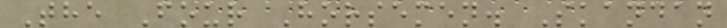The Four Horsemen. Skandan
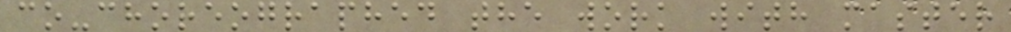co-choreographed the work with master
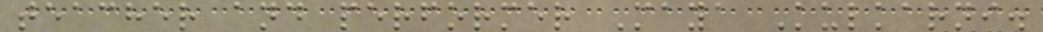teacher and performer Maya Kulkarni.
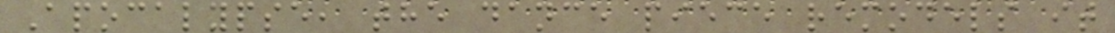Apocalypse, the dance piece remodels it
